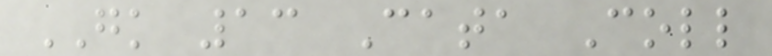GK 13 Cata Coll
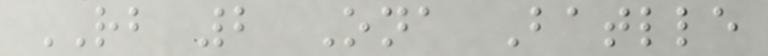RB 2 Ona Batlle
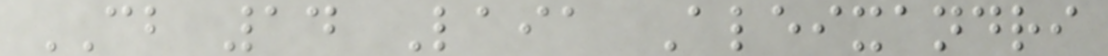CB 14 Laia Aleixandri
